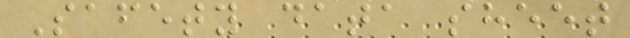Safety data sheet
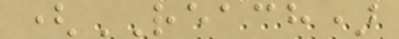(REACH)
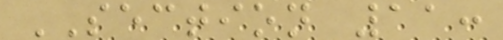SECTION 11:
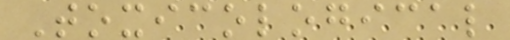Toxicological
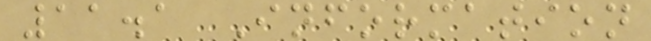11.1 Information
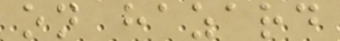on hazard
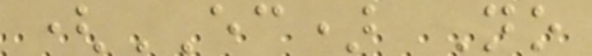(EC) No
